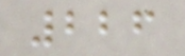226
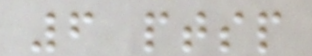6 ptsp
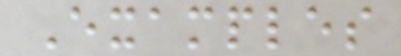Examples
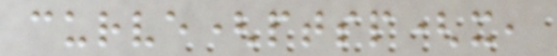curve(ptsp(x,
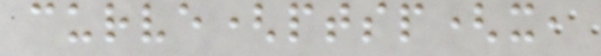curve(ptsp(x,
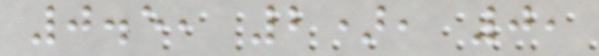0.5, 2), 0,
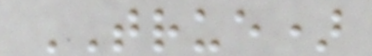TRUE)
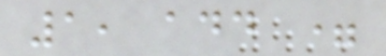1, add =
